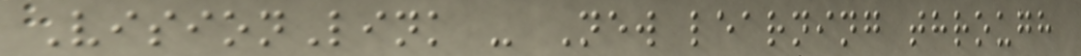VisionLink - New learning through
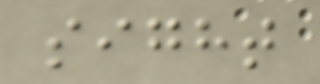sight
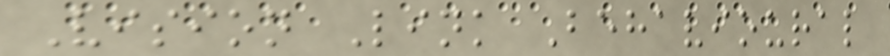Vision Link Behavioural
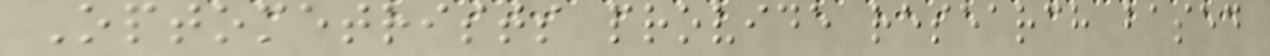Optometrists provide research based
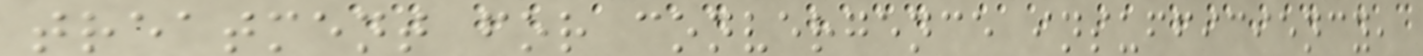treatment for convergence insufficiency,
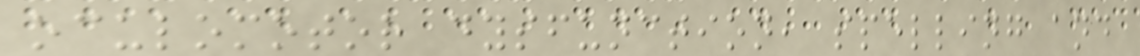oculomotor dysfunction, spelling and
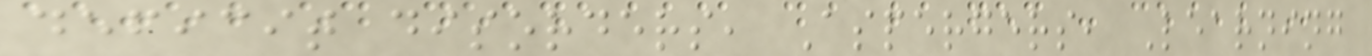deficit disorders, Aspergers, Learning
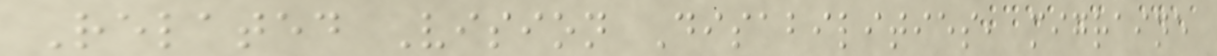Related Vision Disabilities, migraine
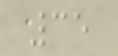35
